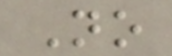No
